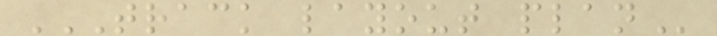TRACK LAYOUT PLAN
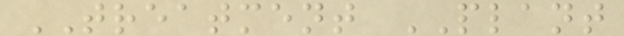TREATMENT PLANT
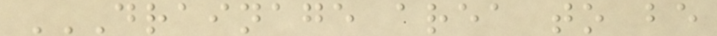DRAINAGE AREA TO BE
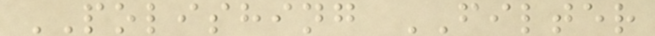POLISHING FILTER
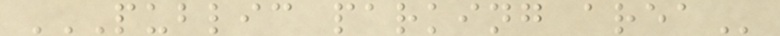PUBLIC PARKING AREA
